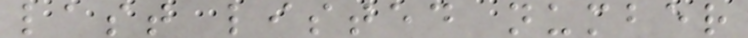last listed number
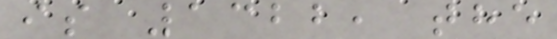is 1322, the
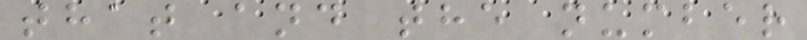that and the number
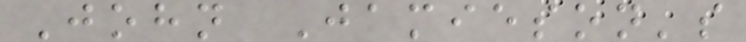John Jamieson's
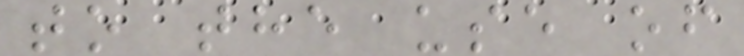to the use of
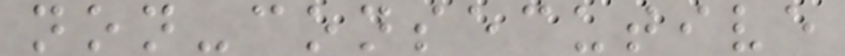non-consecutive
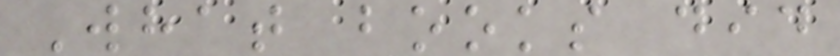What books did
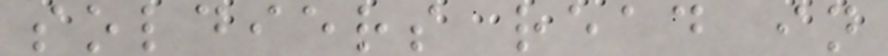soldiers read in
